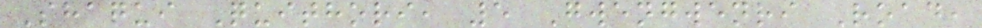Shaqui Quithori, 5 Gwengwenri Road,
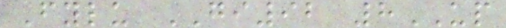Fylu GI92 8UP
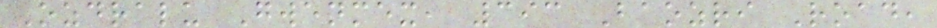Ozdralu Gwenmex, 393 Baozri Road,
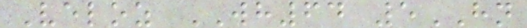Veloz WH64 5HN
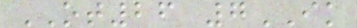OT26 7IK
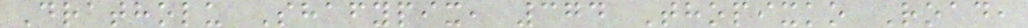Dratholu Shafypix, 374 Thopixko Road,
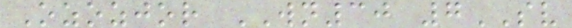Ozozjor WN30 7SV
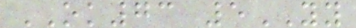OK73 5YY
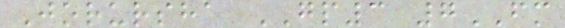Jorursha GP3 7FM
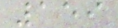159
